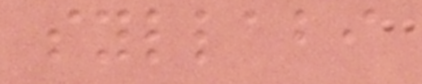syllabi
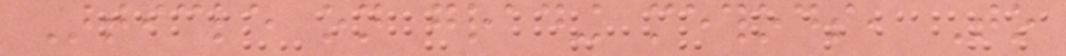Article on grading methods, To
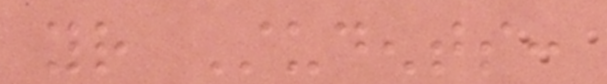your Students:
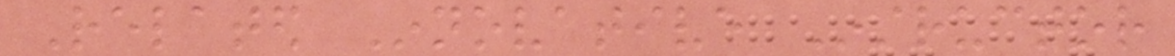Related Innovative Instructor
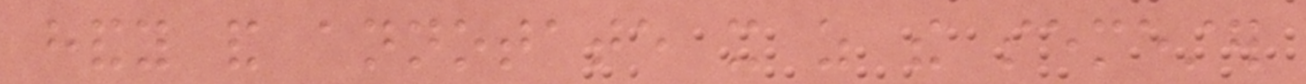handy and annotate it as the semester
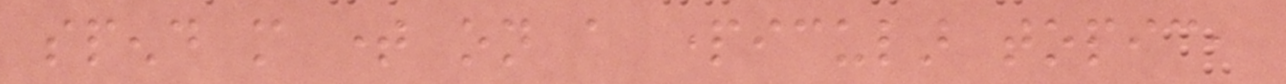spend more time on a particular topic,
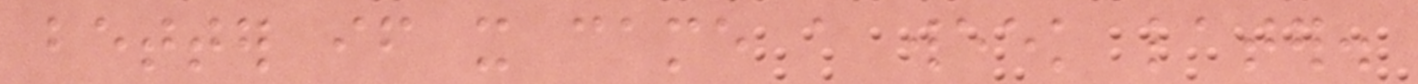better if it came a week later.
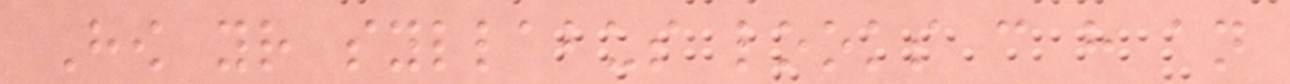How your syllabus looks can have an
